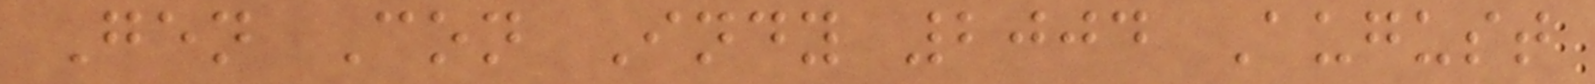Gen Con Indy 2004 August
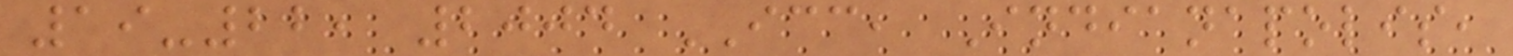19-22, 2004 ICC, Indianapolis,
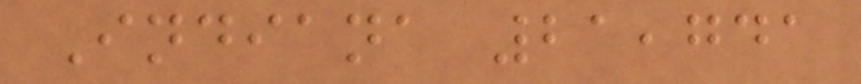Indiana 21,741
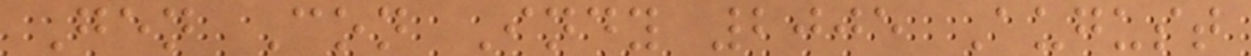Gen Con Indy 2005 August
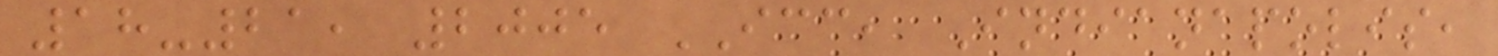18-21, 2005 ICC, Indianapolis,
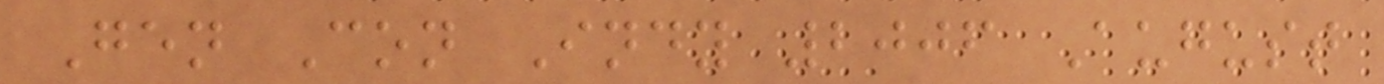Gen Con Indy 2006 August
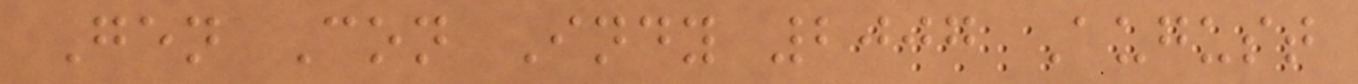Gen Con Indy 2007 August
